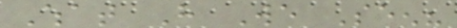What Have We Seen?
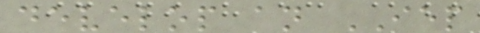develop an IEP
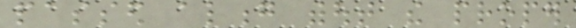passed along without the proper
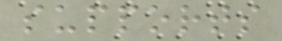supports
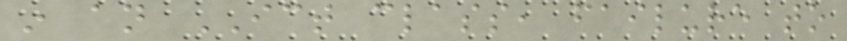in an ICT class, failure to
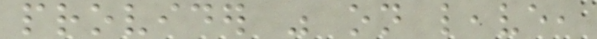provider was on leave,
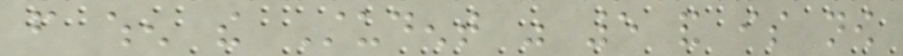from when the Student was 5 and is now
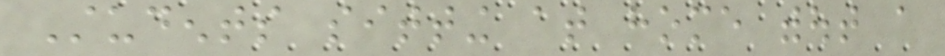Students sitting at home without a
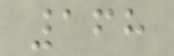168
